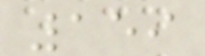159
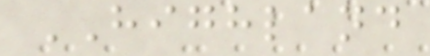HIGHLAND
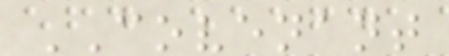COVENANT
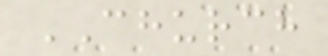CHURCH
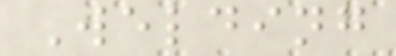Welding
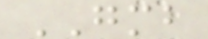GMB
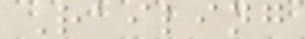Railing
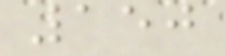150
